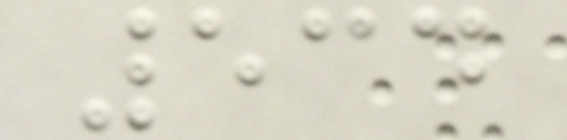534
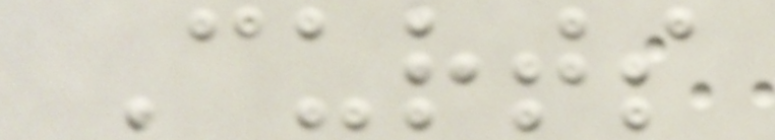Curts
